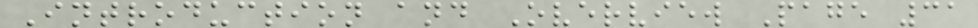Introduction and Overview Page 31
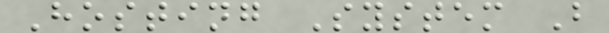Hosting System B
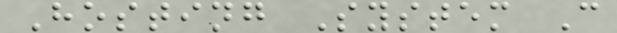Hosting System C
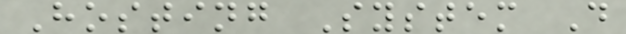Hosting System D
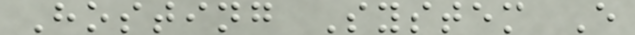Hosting System E
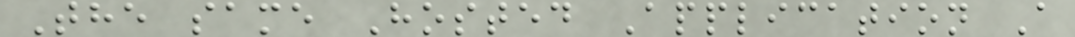The same Hosted Application A
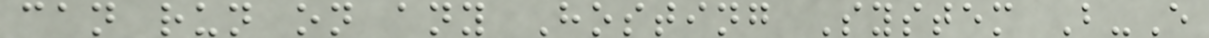can run on any Hosting System B-E
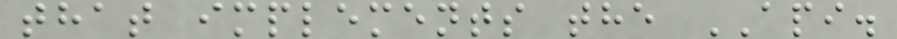that implements the API.
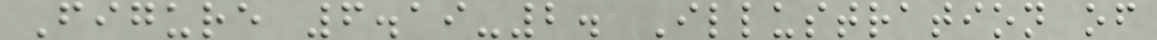Figure 6.19-2. Illustration of
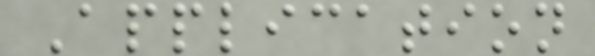Application
